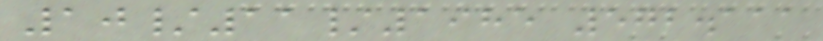10/11/1985 572.111
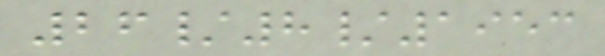26/8/1953
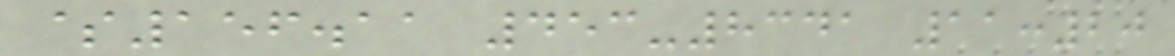$156.11 453-8341 11:20
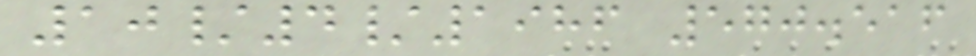10/4/1986 570.516
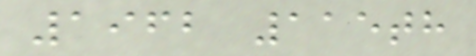1962 115th
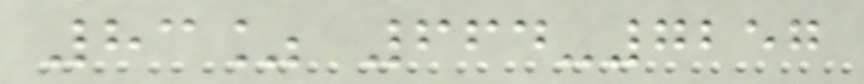83% 664-7257
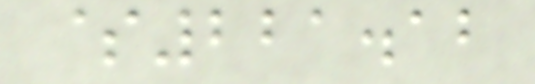$221.12
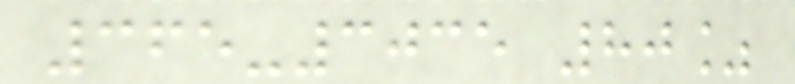365-3035 80%
